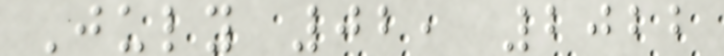July 02, 2022
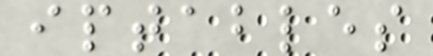iptables
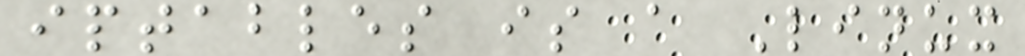iptables is a Linux
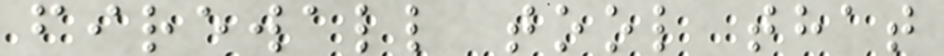firewall tool that
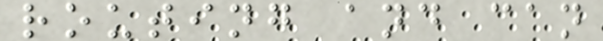routing and can
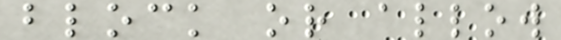block or allow
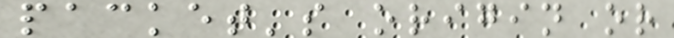packet's origin or
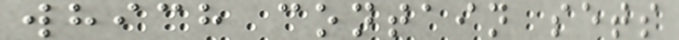which contain sets
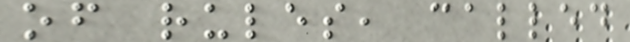of rules, called
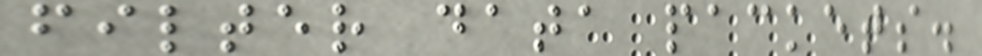filter data packets.
